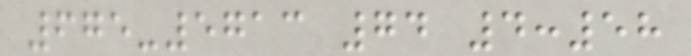675-5713 74 4:58
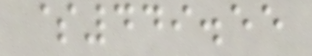$449.55
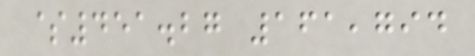$451.27 161,794
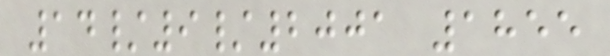14/9/2001 1855
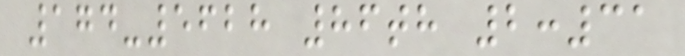174-5628 86th 2:31
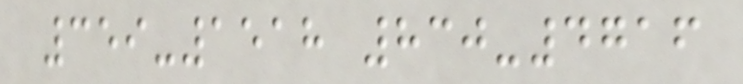359-1518 830-4716
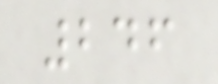246
